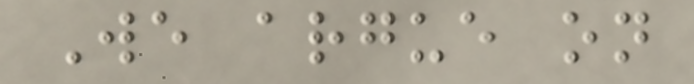We argue on
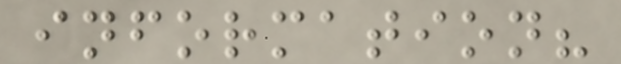information?
